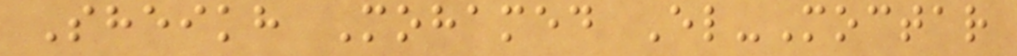Sheikh Mohamed El-Moctar
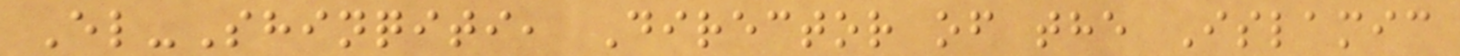El-Shinqiti, Director of the Islamic
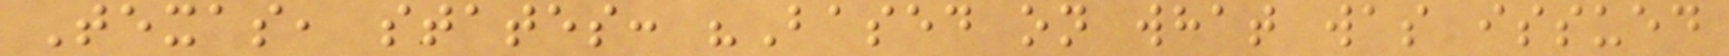Texas, states: "Based on what was issued
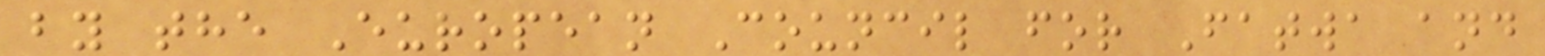by the European Council for Fatwa and
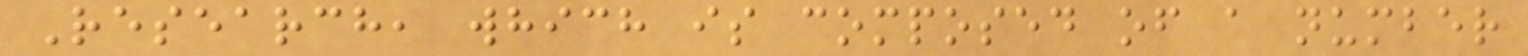Research, which is composed of a number
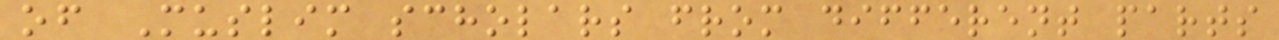of Muslim scholars from different parts
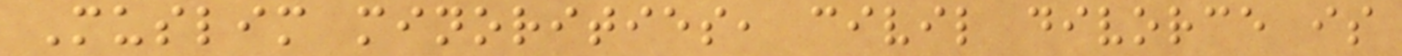Muslim minorities, civil divorce is
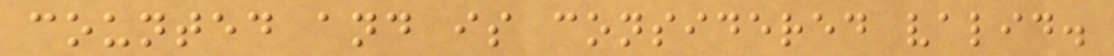counted and is considered valid.
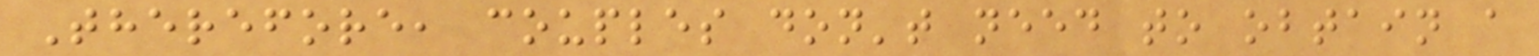Therefore, couples don't need to obtain a
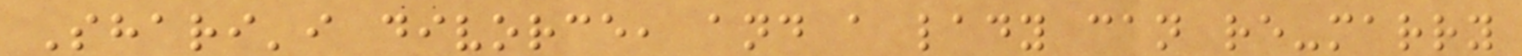Shari'i divorce, and a lady can re-marry
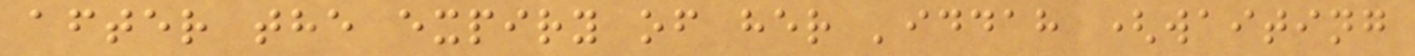after the expiry of her 'iddah (waiting
